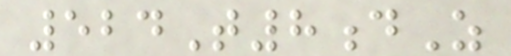524T8dZ
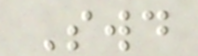Swd
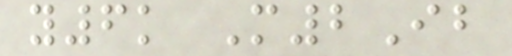y6k M2Ib
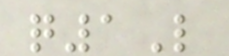q1L
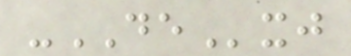-DExj
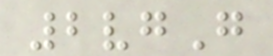2vgG
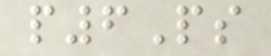p6Ps
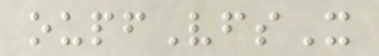oupfVfsX
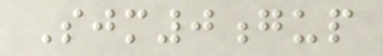Sjm0gup
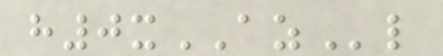h0xAZl
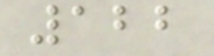122
